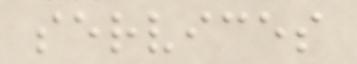services
